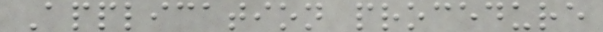Application procedure
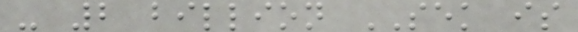- 2 billion SEK is
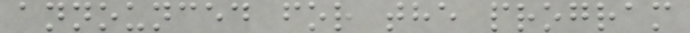announced for the program
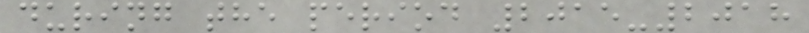during the period 2015-2018
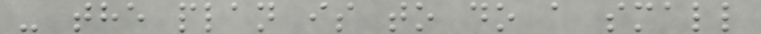- the plan is to do a small
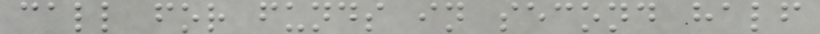call for funds in second half
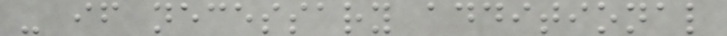- if necessary additional
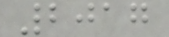2017
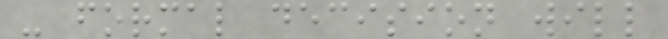- formal decision will
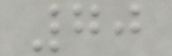70
